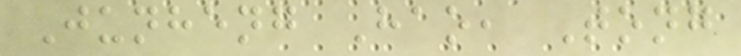Junheng Hao, Tong
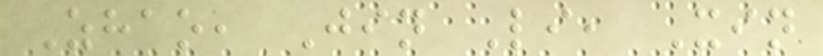Zhao, Jin Li, Xin
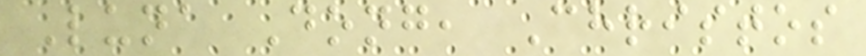Luna Dong, Christos
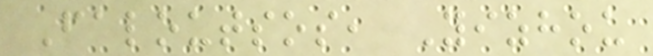Faloutsos, Yizhou
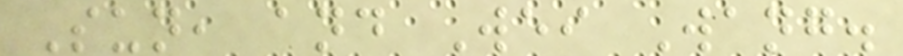Sun, and Wei Wang.
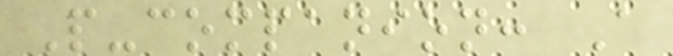P-companion: A
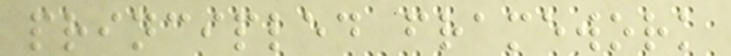principled framework
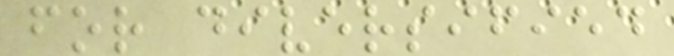for diversified
